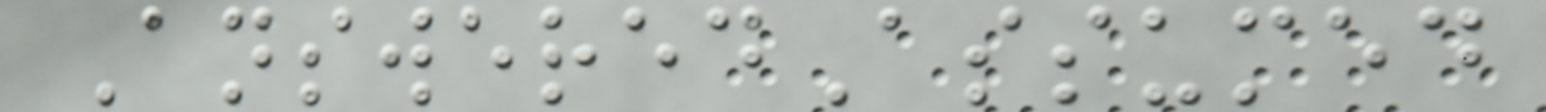AnsweredAssumed
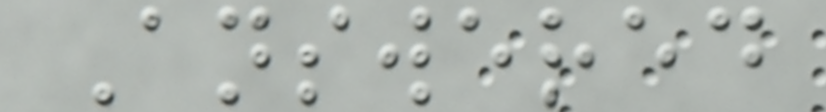Answered
